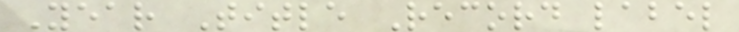Year Title Record label
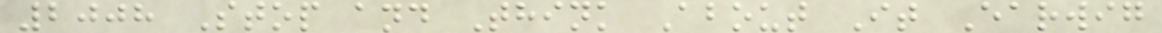2008 Stop and Think About It Earwig
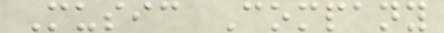Music Company
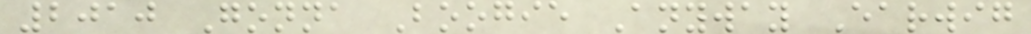2010 Gonna Boogie Anyway Earwig
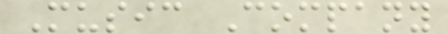Music Company
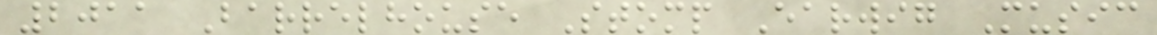2011 Barrelhouse Stomp Earwig Music
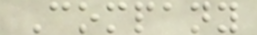Company
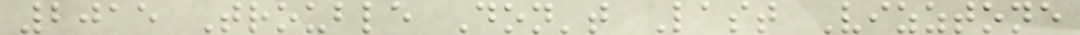2015 Trouble Don't Last Vizztone
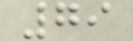79
